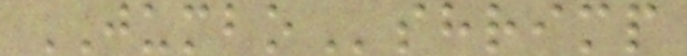JUMBOshrimp
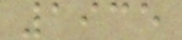1935
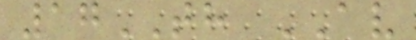17TH AV
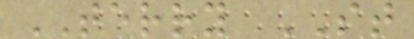TERRY ST
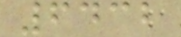6432
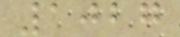1027
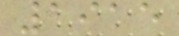1915
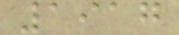1917
